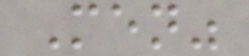Men"
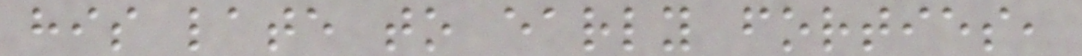his late to early forties,
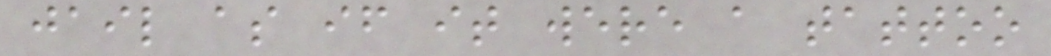jail as if it were a tattoo
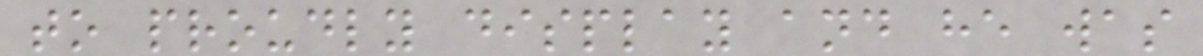to proudly display and he was
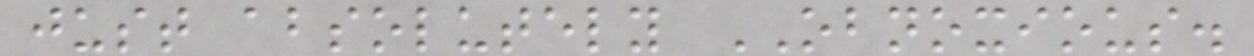just absolutely OBNOXIOUS.
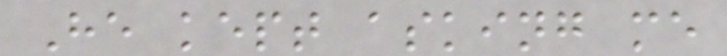He kept asking me
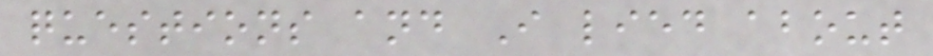questions and I lied about
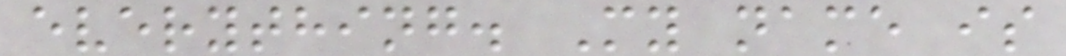everything. My name is
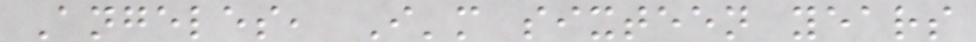Angeles, I'm sixteen years
